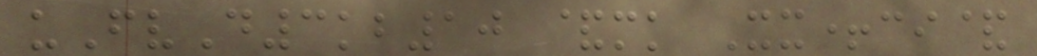uFvD3kb10 &mk Xx+ci&
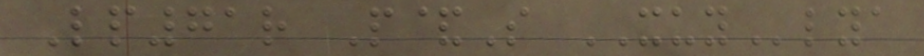Lp71r P&S XUYlya
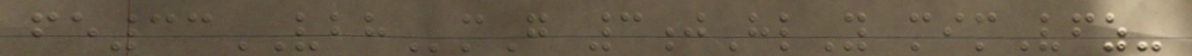fe33VBHmG 3jHlY mimVfz-
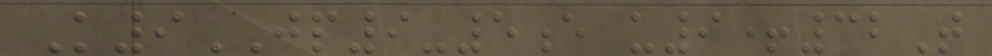K9JP9-5e u9+32T
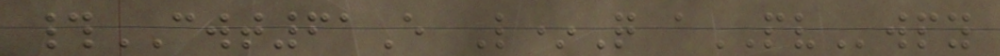#CWT61E L*Q aPVwpy
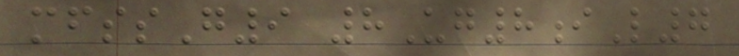mfssG9 8Ug8iL7
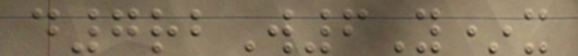d7rbW6Y*x
